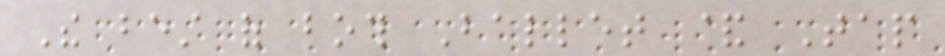The best of both Ballet & Tap
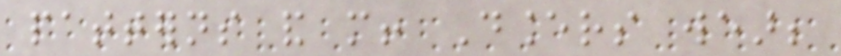patterns and more! Dancers wear;
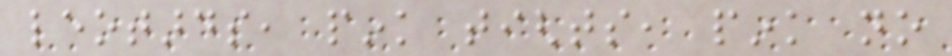leotards, pink tights, pink no
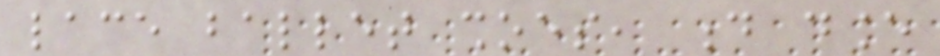lace ballet shoes, d dance
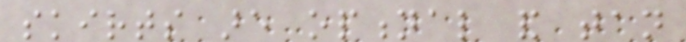skirts are optional and tan
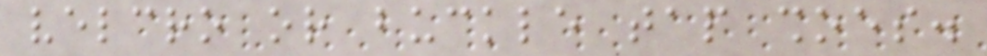velcro or buckle tap shoes.
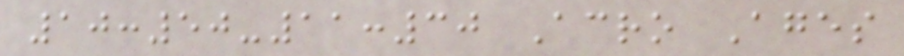10:50-11:30 Acro Ages
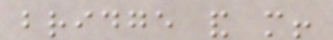bridge and more!
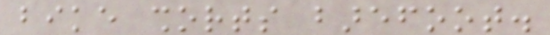bike shorts barefoot.
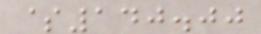$140.00
